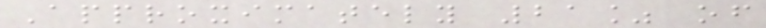Approximately 21% of
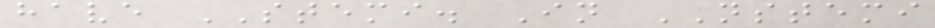have STEMI. In NSTEMI
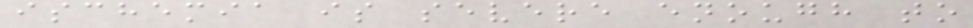ischemia is severe enough to
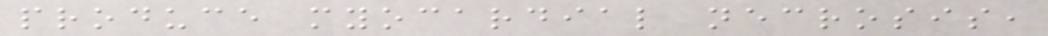produce myocardial necrosis,
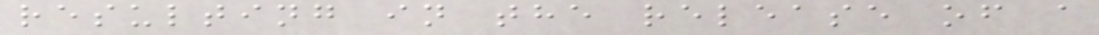resulting in the release of a
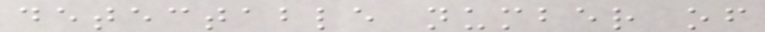detectable number of
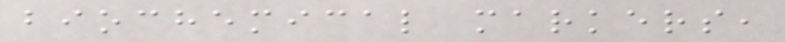biochemical markers,
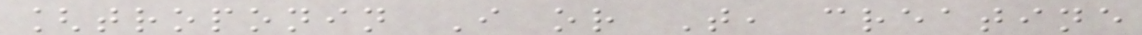[troponin I or T, creatine
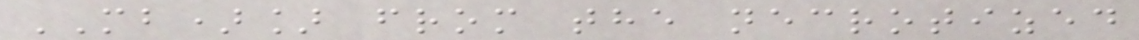MB)] from the necrotized
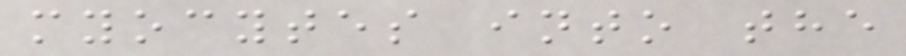myocytes into the
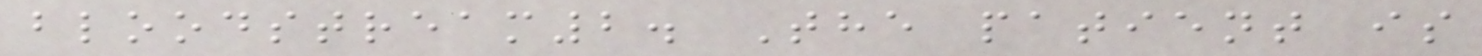bloodstream2. The patient is
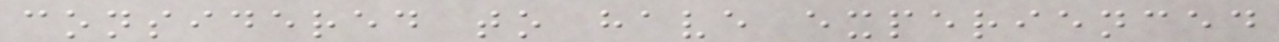considered to have experienced
